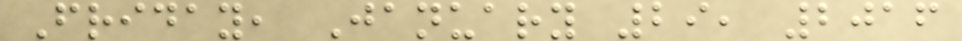Friday, January 29, 2016
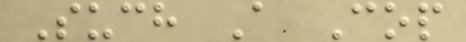Such A Cop
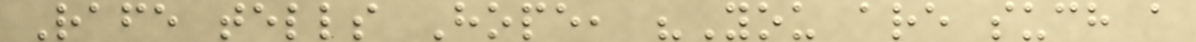Rafe tells Hope, "You are such a
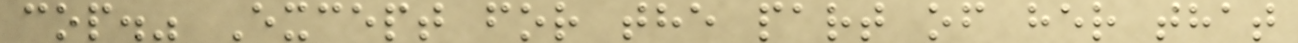cop." Except for the part of her that
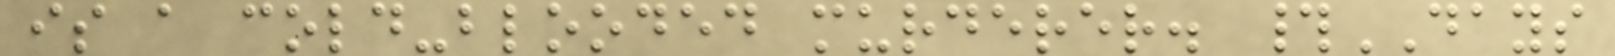is a cold-blooded murderer. #DAYS
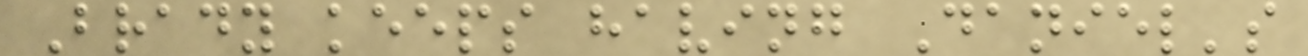Brady keeps having Daniel's
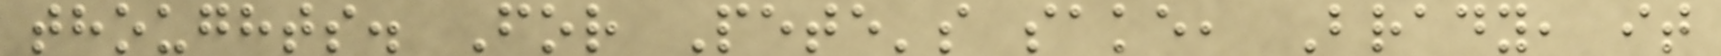thoughts. For Pete's sake, Brady, it
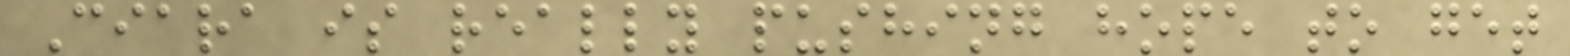Ciara is really pushing hope to get
